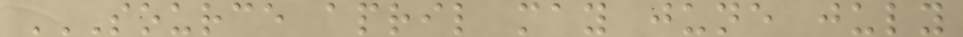SOURCE APRIL MAY JUNE JULY
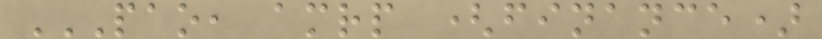PAO, AMRP (FINANCE)
